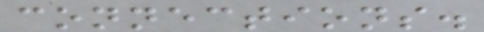connections.
